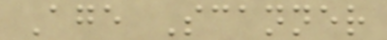Age Scanner
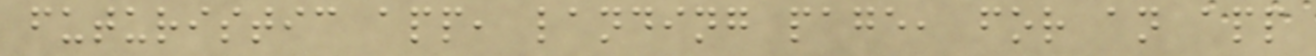futuristic app, landing page, for an app
